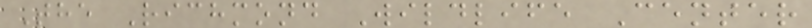The Richmond Wildlife Center
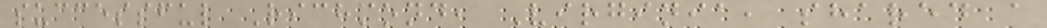successful Richmond, Virginia, shared a
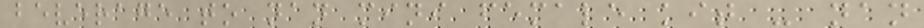beverage to nan mini female kit - nan
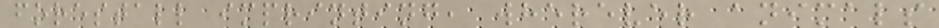forestall imprinting, wherever animals
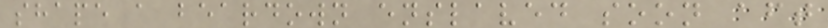shape a beardown enslaved soon aft
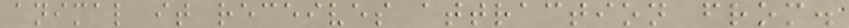animal it receives attraction from.
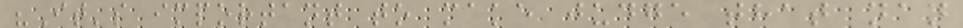"It's important to make judge that nan
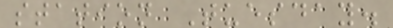station Tuesday.
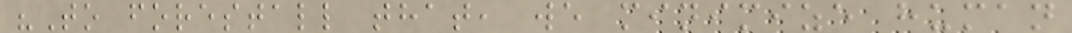"To forestall that, we minimize human
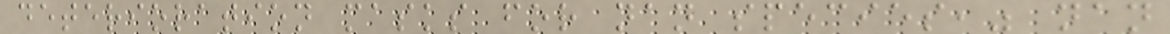deterioration masks for nan species," nan
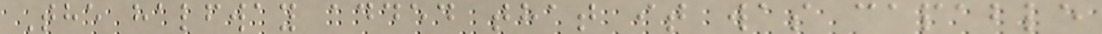The halfway added that it was capable
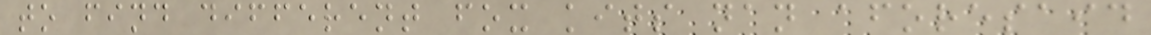to find different fox kits nan aforesaid
